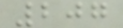207
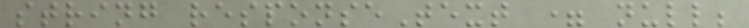string responseText = null;
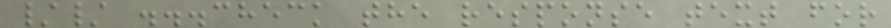// ...check the response text for
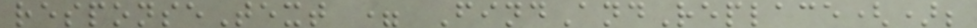responseText = FindAndReplace();
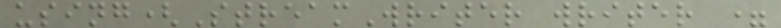using(StreamWriter writer =
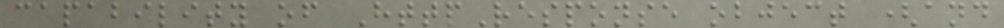capability of HttpResponse object (and
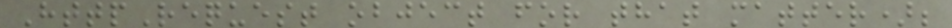HttpRequest object for that matter);
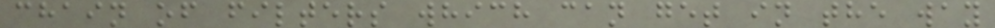chain of filters which can get in the way
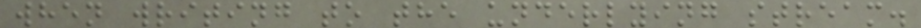when writing to the underlying stream.
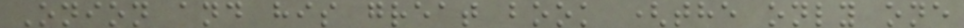Onion and his great book (the only one
